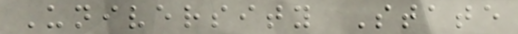University State
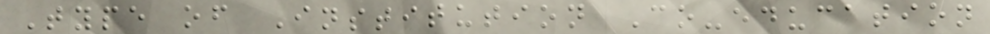Type of Institution Co-education
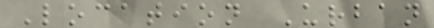Location Urban
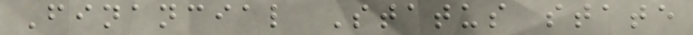Financial Status state
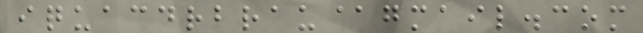iquacdrbrau@gmail.com
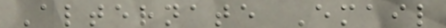Alternate Email
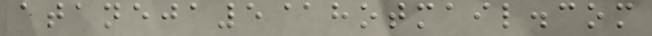ataneja5@hotmail.com
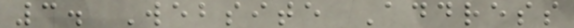3. Website Address
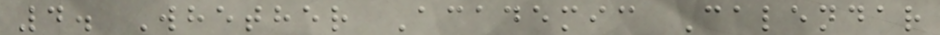4. Whether Academic Calendar
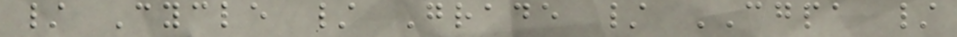/ Cycle / Grade / CGPA /
